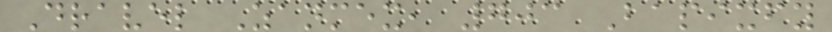Dravel Zanmex, 703 Bapixfy
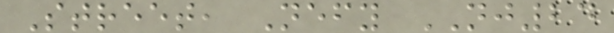Street, Nefy NJ24
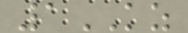1KZ
